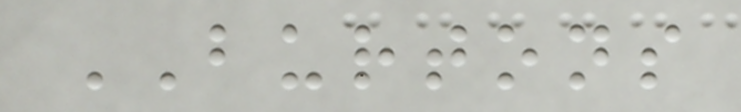BURTONS
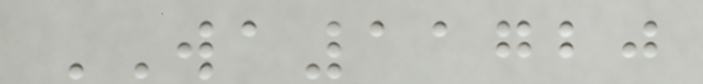WA11720
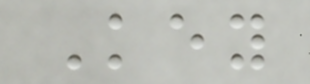Key
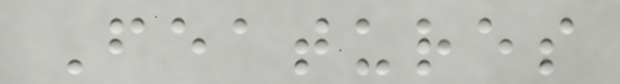Features
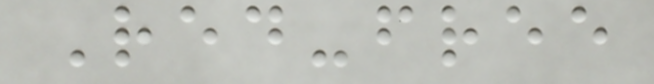Red-free
